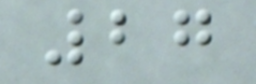27
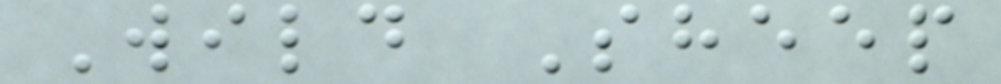Wild Sheep
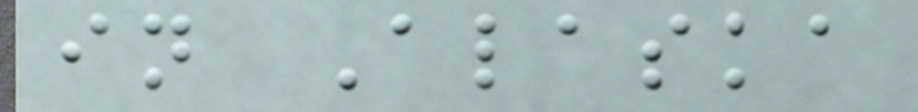in Alaska
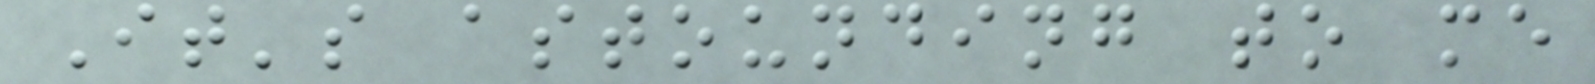It's astounding to me
